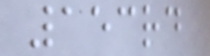153rd
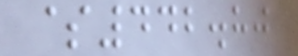$442.80
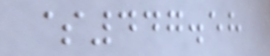$447.58
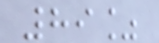89%
